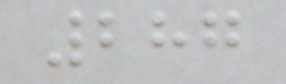287
